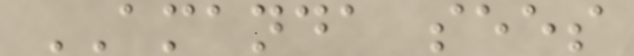AMANDA sees
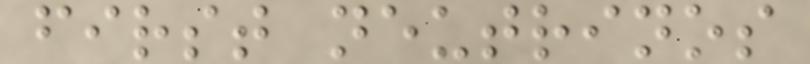first neutrinos
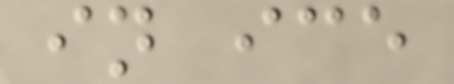in ice
